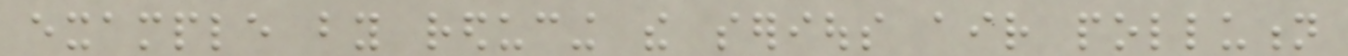example by reducing the serious air pollution
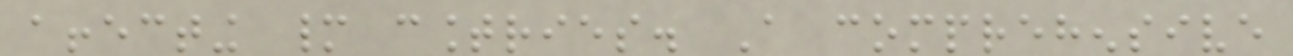affecting many countries. A comprehensive
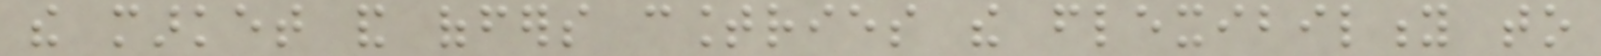the market and offers countries the flexibility to
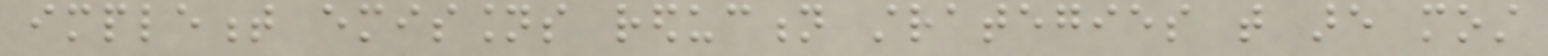implement emissions reduction strategies that are most
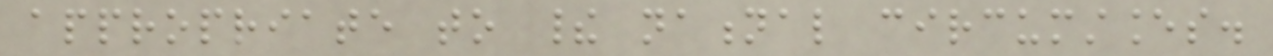appropriate to their national circumstances.
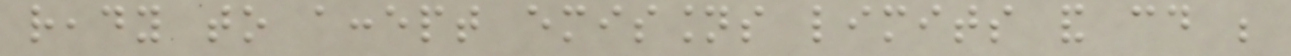ready to accept emissions limits and could be
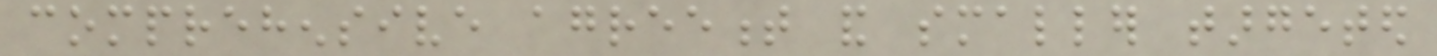comprehensive agreement and smaller targeted
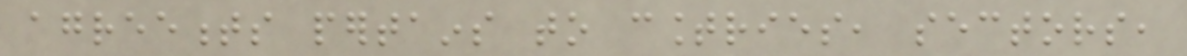agreements pertains to countries, sectors,
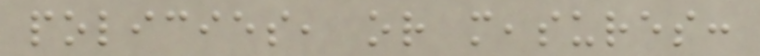policies, or measures:
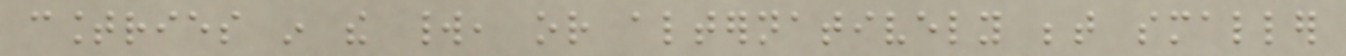countries in the world, or alternatively between smaller
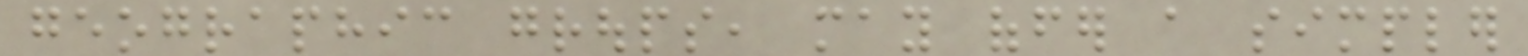geographic groups, may offer a simpler
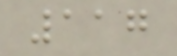117
